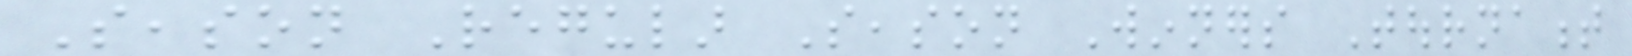Season Regular Season Winners Tournament
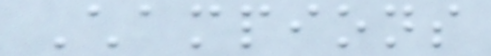Champions
